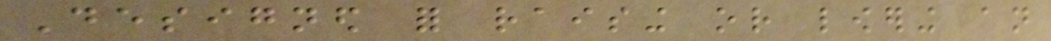Designed for raising or lowering an
